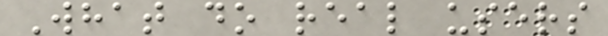What do real users
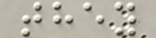they
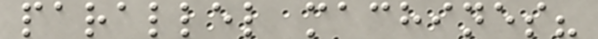parallel machines?
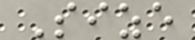Size
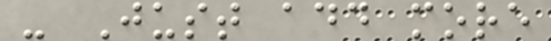- Just add more
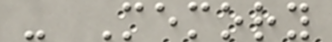- Memory
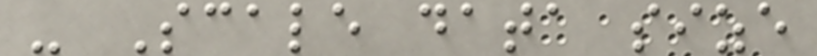- Scale data size
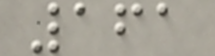161
